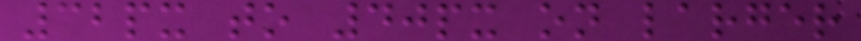32px to 40px on larger
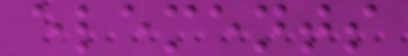elements
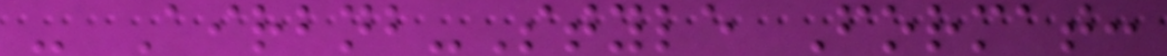- Airbnb-Style Format:
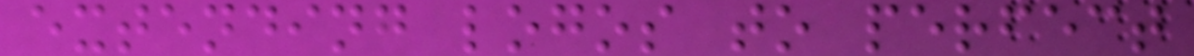extending logos to perfect
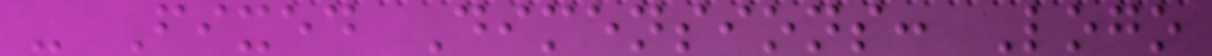- Fixed Dimensions: Logo
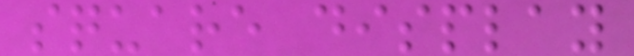square display
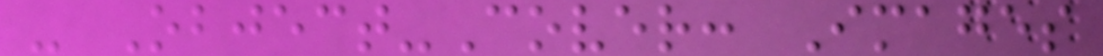- Object-Cover: Images
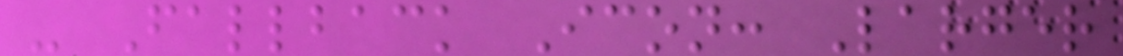- Fallback Icon: Larger
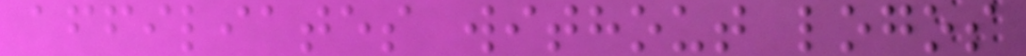affiliates without logos
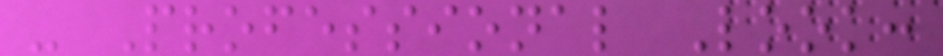- Professional Look:
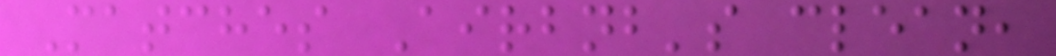Matches Airbnb's clean,
